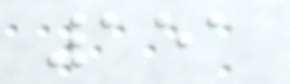151
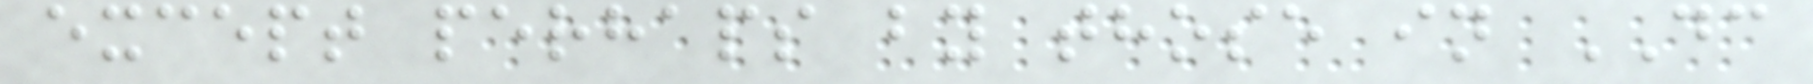except perhaps by those in DC
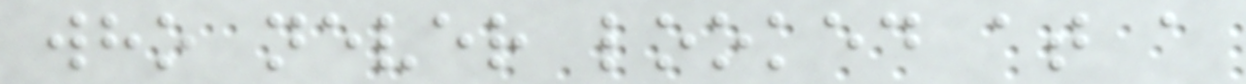who never looked at a
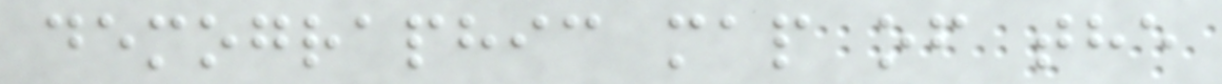demographic map of the
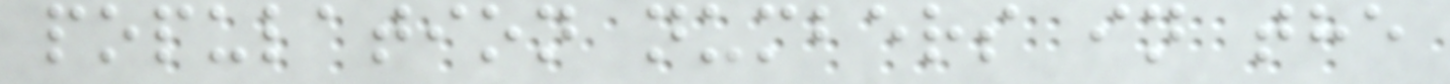population numbers in the
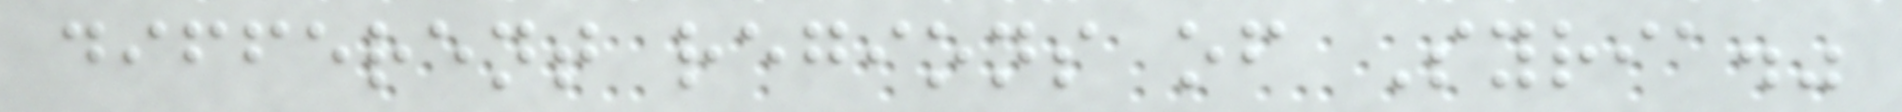different regions of Syria."
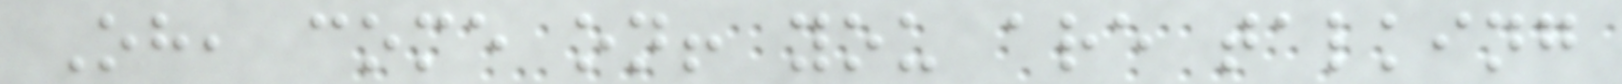Oh, come on! you are talking
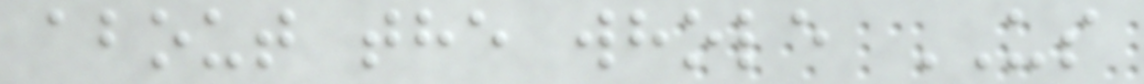about the whole US
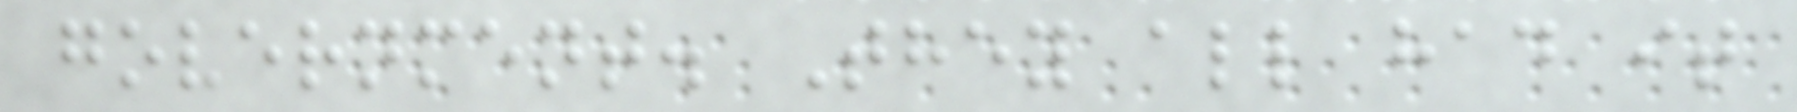government. They all had it
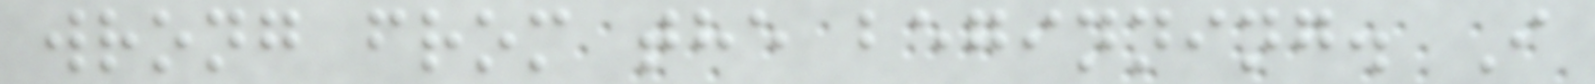wrong from the beginning. I
